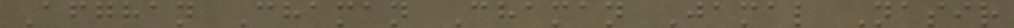Afghan Chaman Chaman Jamal Nasir
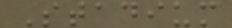Stadium
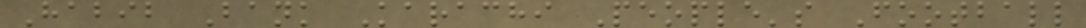Habib Bank Karachi People's Football
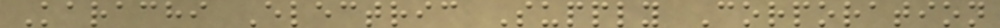Karachi Electric Supply Corporation
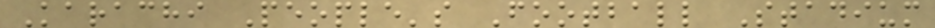Karachi People's Football Stadium
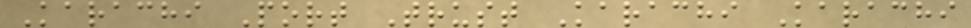Karachi Port Trust Karachi Karachi
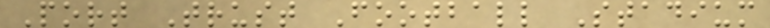Port Trust Football Stadium
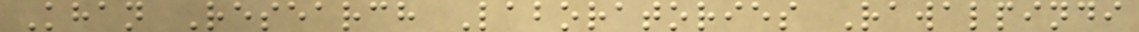Khan Research Laboratories Rawalpindi
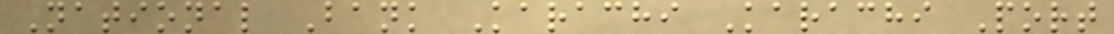National Bank Karachi Karachi Port
